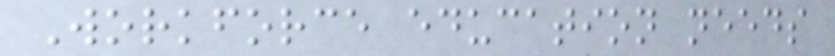Workforce education needs
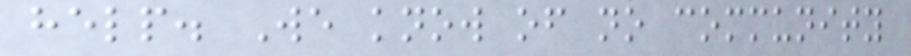help. We know of no community
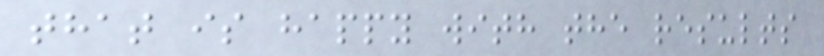that is happy with the results
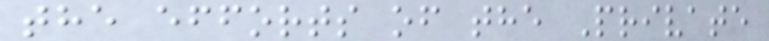the efforts of the Private
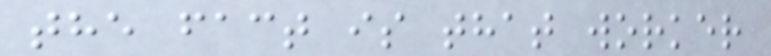the fact is that worker
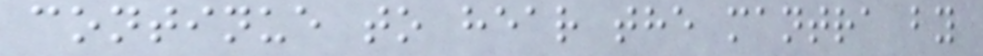continue to hear the mantra by
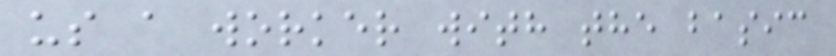us a worker with the basic
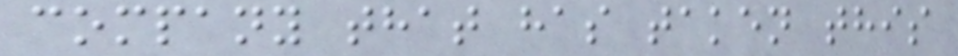company that has taken this
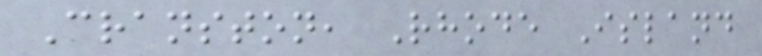Cranston, Rhode Island
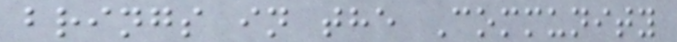brings in the Community
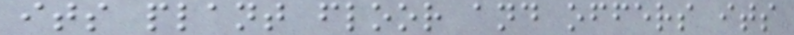its plant floor and offers its
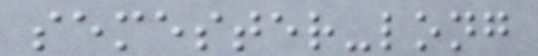semester-long
